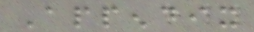Appendix
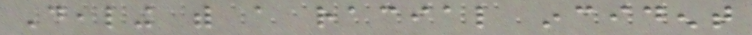Dealing with a racial incident
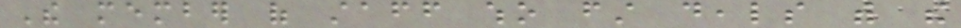The member of staff who first deals with the
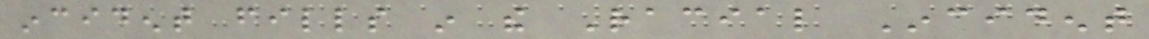incident fills in the Racial Incident
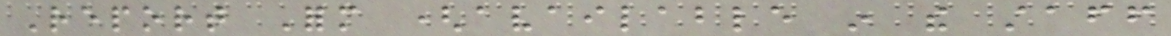Report Form (available in the staff
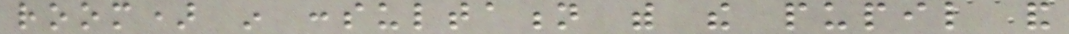room) in consultation with the pupil and
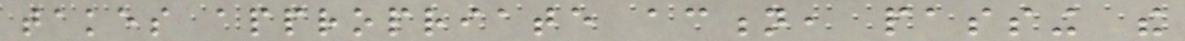takes appropriate action, passing the
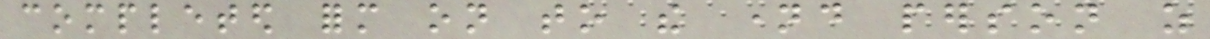completed form on to the named person as
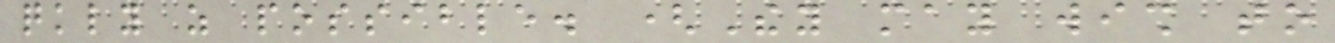quickly as possible. (They may wish to
